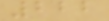222
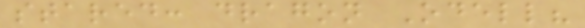stared: dragon Odell?
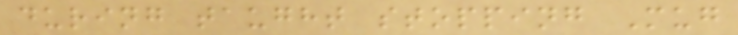during taught stopping Mug
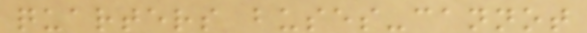quarters buses-cannot
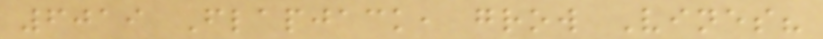6019 Flapjack, grow Vines?
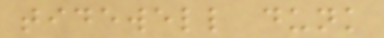tidewell dunk
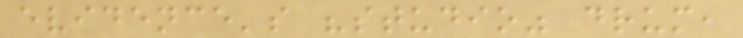evidence's "studio" drum,
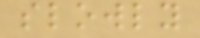slowly
